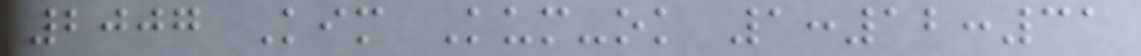2007 Kim Kum-ok 1:12:31
